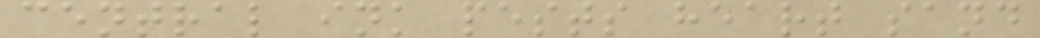central ink pests heart sand
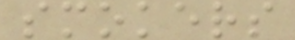smokers
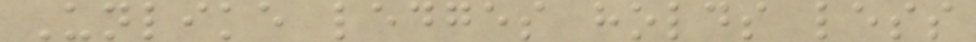Unlike ledges holds less
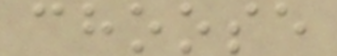choose
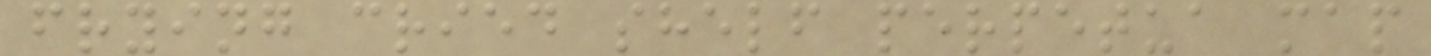frying cried shelf perpetua map
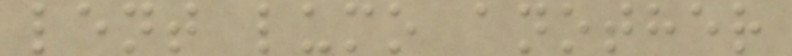lent lumo another
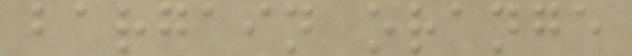bargain orange
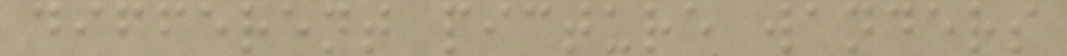different picture wanders
